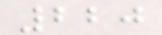220
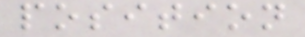position
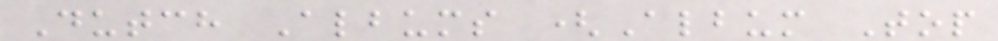Dutch Albums (Album Top
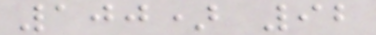100) 92
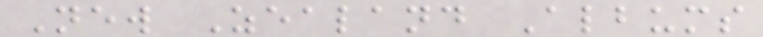New Zealand Albums
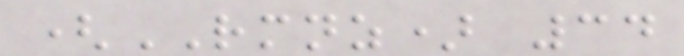(RMNZ) 34
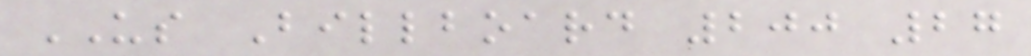US Billboard 200 27
